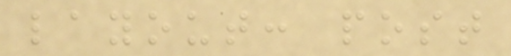layout: post
